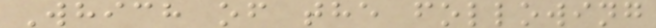Which of the following
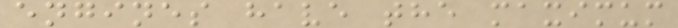engines have the maximum
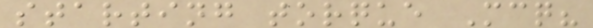starting torque Mcq?
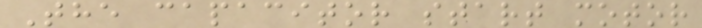The capacitor start motor
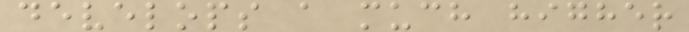develops a much higher
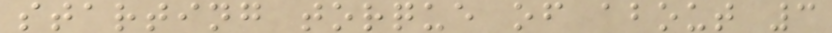starting torque of about 3
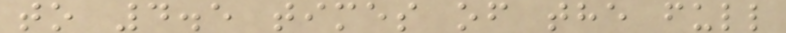to 4.5 times of the full
